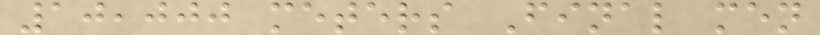10,000 meters Final men
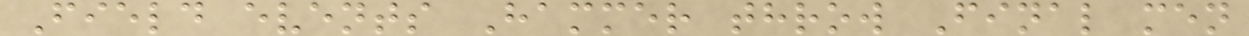Field events Hammer throw Final men
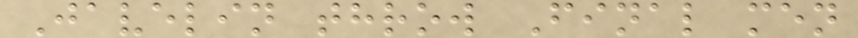Javelin throw Final men
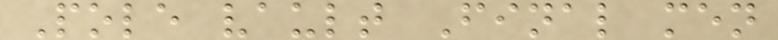Pole vault Final men
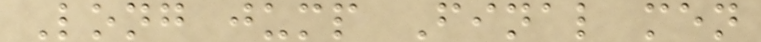Long jump Final men
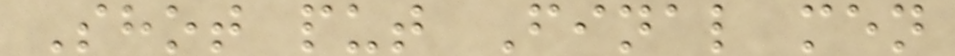Shot put Final men
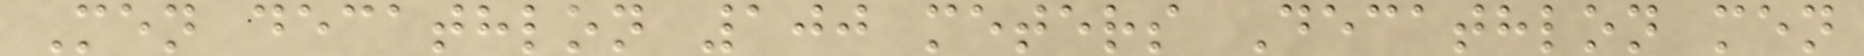Men decathlon 100 meters Decathlon men
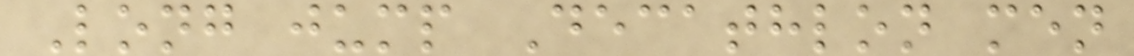Long jump Decathlon men
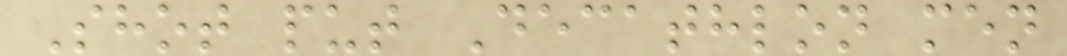Shot put Decathlon men
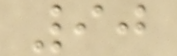90
